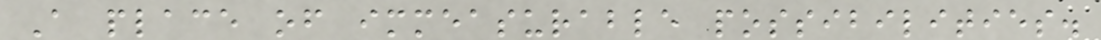A place of immeasurable possibilities.
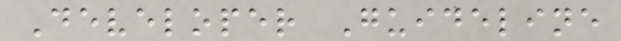Developer Guideline
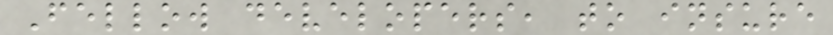Fellow developers, to insure
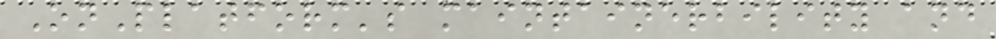OnPlatform's maintainerbility and
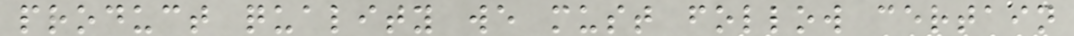product quality we must follow certain
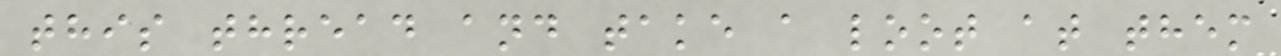this thread and take a loot at them
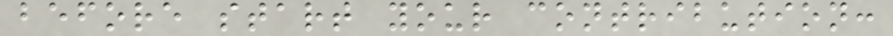before start your contribution:
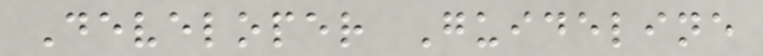Developer Guideline
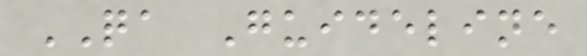QA Guideline
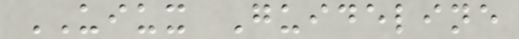UIUX Guideline
